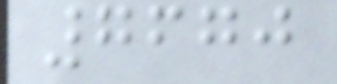7670
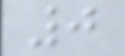0
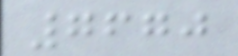7670
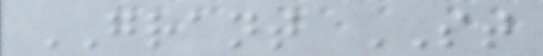GRANT ST
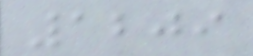1209
